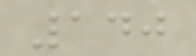140
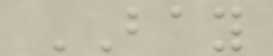BAY
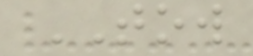TOW
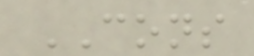CONS
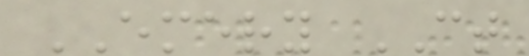EMERY CT
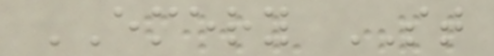EMERY ST
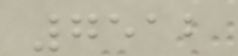7512
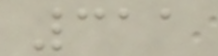311
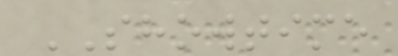SHOWTIME
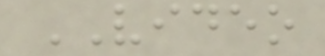VIDEO
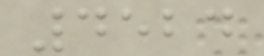4524
